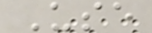Use
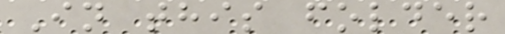In this folder
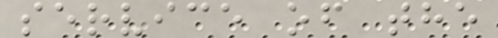service of the
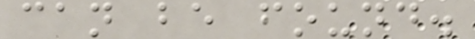can be found.
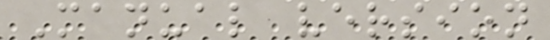Manual version
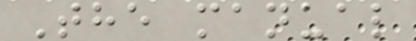The manual
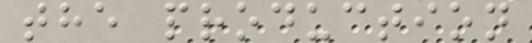the production
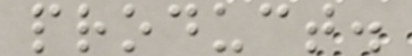product.
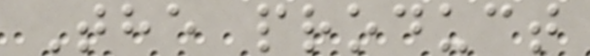The product
